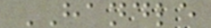HANDLE
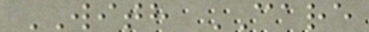WITH CARE
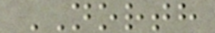NORTH
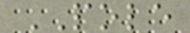POLE
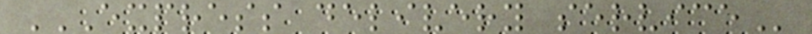EXPRESS DELIVERY SERVICE
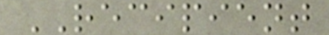RECIPIENT
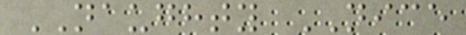NAUGHTY NICE
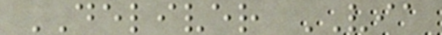DELIVER VIA
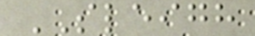SLEIGH
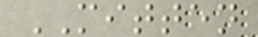MITTEN
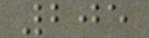205
